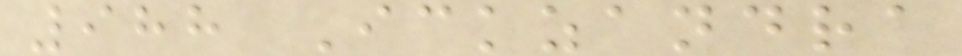988 Ickzandra
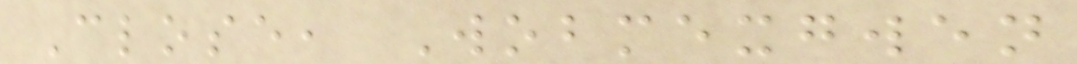Close, Wobmexgwen
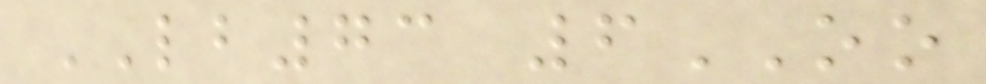LB73 6OO
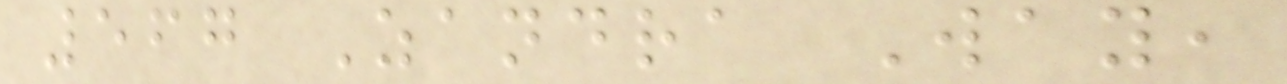567 Zandra Way,
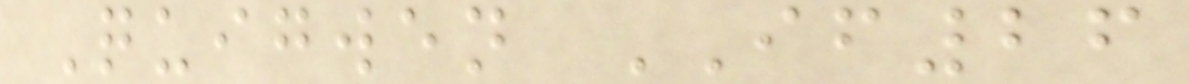Quigwen IF26
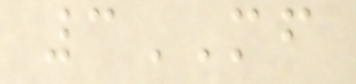3MF
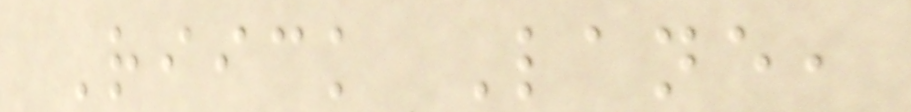Riick Lane,
